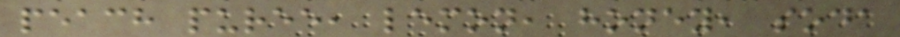peach puree, lemon, honey, soda
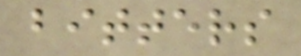bitters
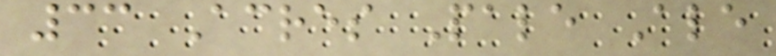33 Acres Pale Ale
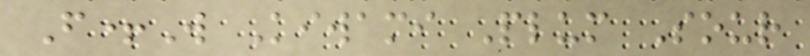F+W Kiwami Plum Sour
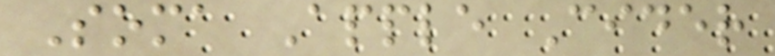Soma Apple Cider
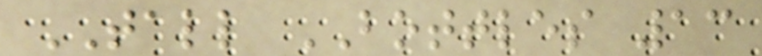TALL BOTTLES 13
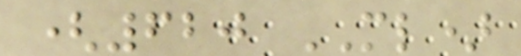(620 ML)
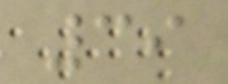39
